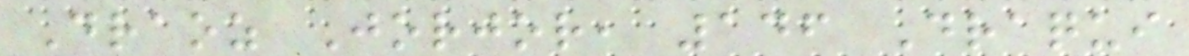Draoz Jorjor, 146 Draqui
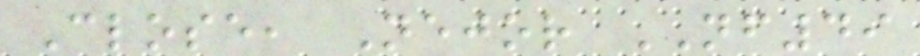Close, Nejor NF49
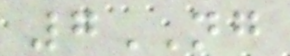7NG
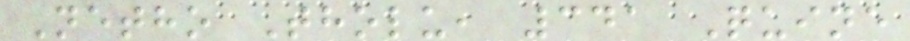Netho Tholu, 341 Quine
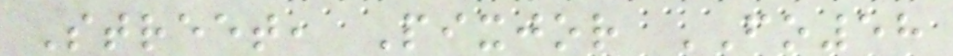Street, Pixjor FO58
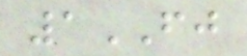1FJ
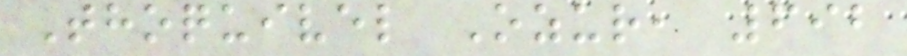Thoquivel Ozur, 692
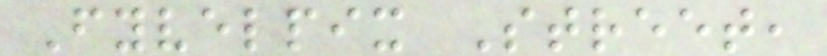Fyvelpix Street,
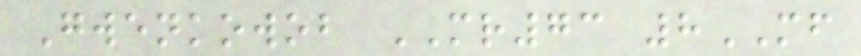Gwenkowob MR73 8MF
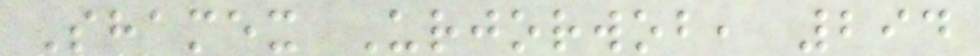Shamex Urjorwob, 294
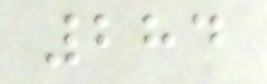284
